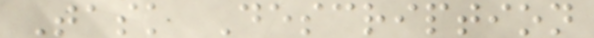Task Description
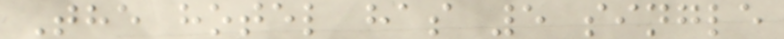The hotel has 5 single
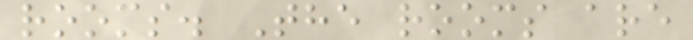rooms. The rooms are
